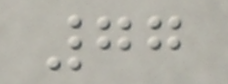77
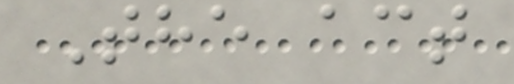The act
